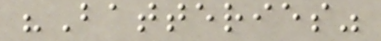"Batteries"
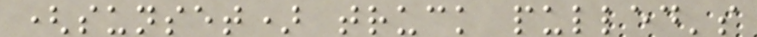(sunset) truck pulled's
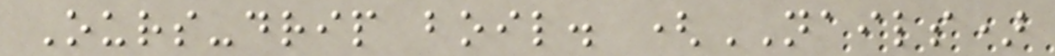Ours-drip boil. (NAILS)
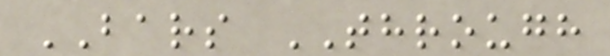BARS THROUGH
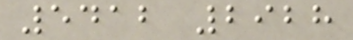5412 2928
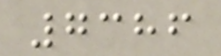7386
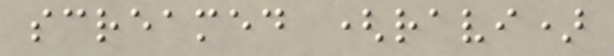screamed (ravi)
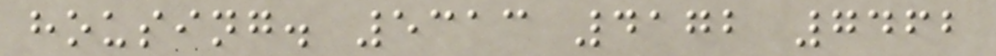housing. 5313 4172 7462
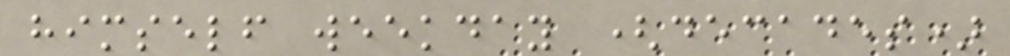himself weekday (decades)
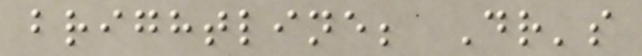brightline; Dr's
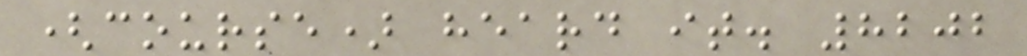(course) heard it. 8202
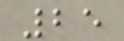25
